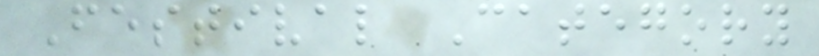Festival Category
